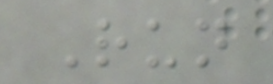Run
